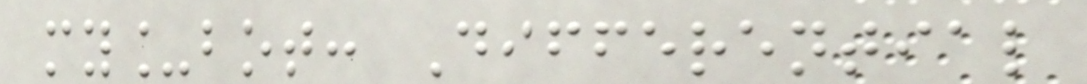my_bot: Differential
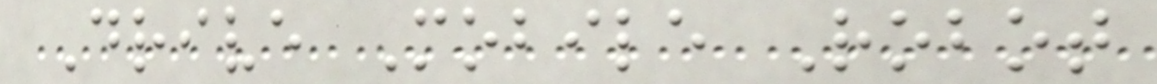Drive Mobile Robot
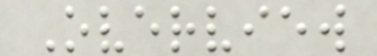Overview
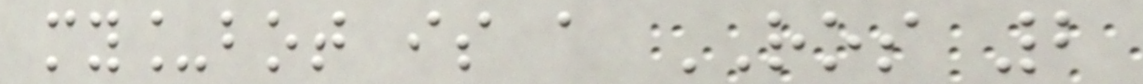my_bot is a ROS 2
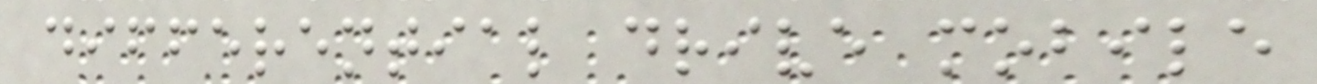differential drive mobile
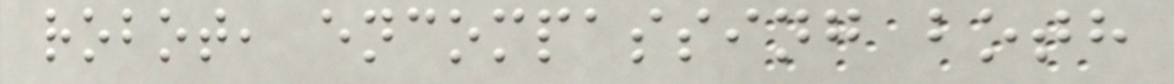robot, encompassing both
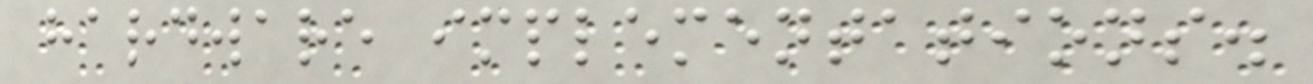hardware implementations.
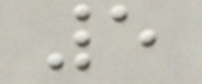5
